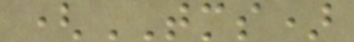(TMS)
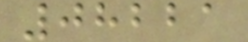08221
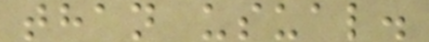than usual.
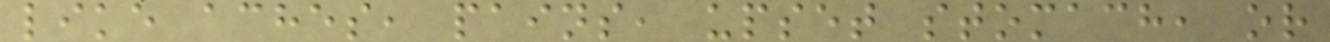like aches, pains, upset stomach, or
